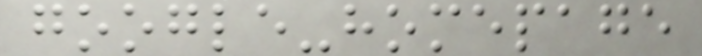google-homepage
